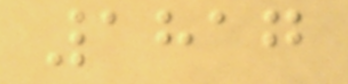1817
